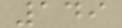149
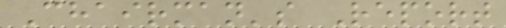Chairman's Report
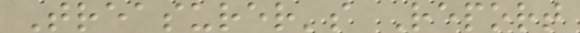Treasurer's Report
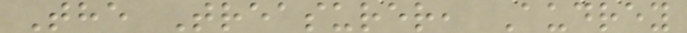The Treasurer, Audrey
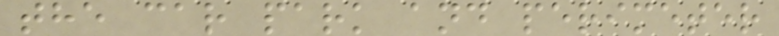the car park and perimeter
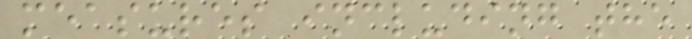measures including the
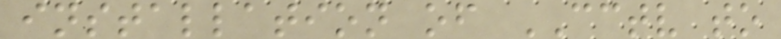installation of CCTV to
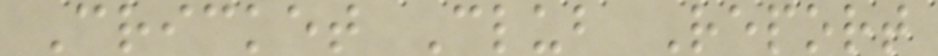Cricket Club Report
